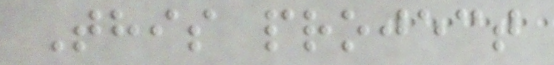This project
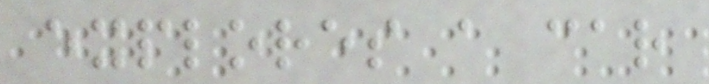explores a car
